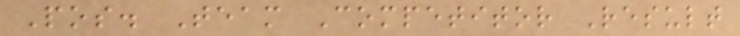Pos. Team Competitor Result
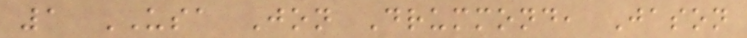1 USA Jon Drummond, Jason
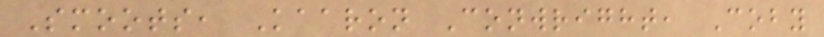Smoots, Kaaron Conwright, Coby
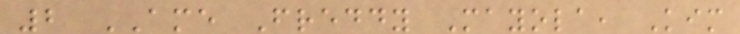2 AME Freddy Mayola, Kim
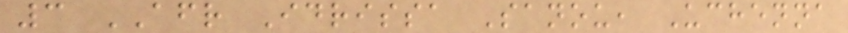3 AFR Idrissa Sanou, Uchenna
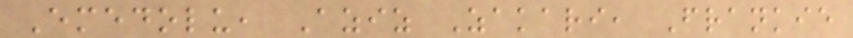Emedolu, Aziz Zakari, Frankie
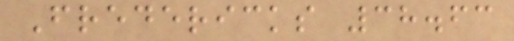Fredericks 38.63
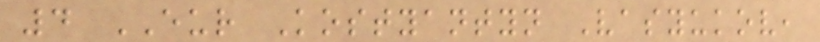4 EUR Kostyantyn Vasyukov,
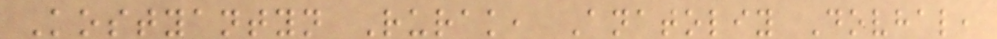Kostyantyn Rurak, Anatoliy Dovhal,
